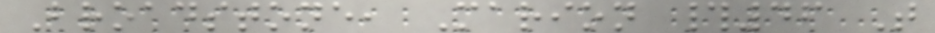Broadstone, Marion #46 T
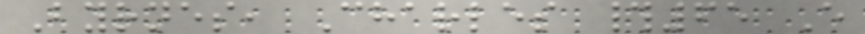Byrnes, Charles #65 E
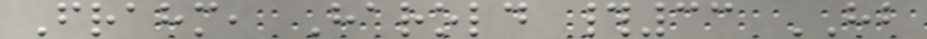Frahm, Harold #33 HB
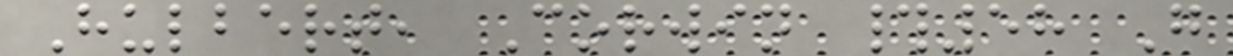Hulbert, Corwin #58 G
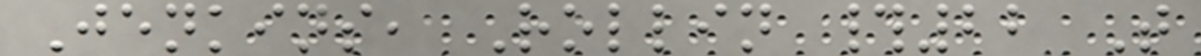Jenkins, Rollin #22 T
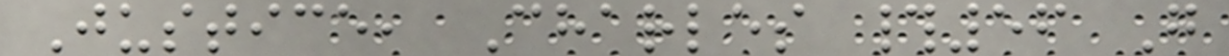Justice, Charles #56 G
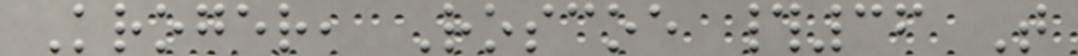Kroger, Roscoe #36 T
